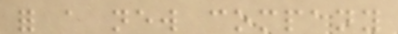for a new company
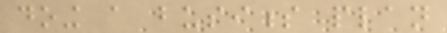doing a business plan
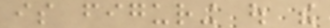is figuring out the
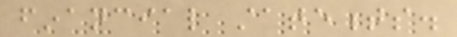financial statements.
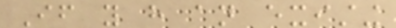If you have an existing
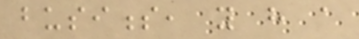business, you have a
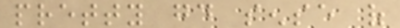pretty good sense of
